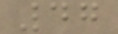47
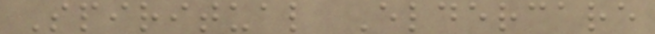Spiritual Eldercare
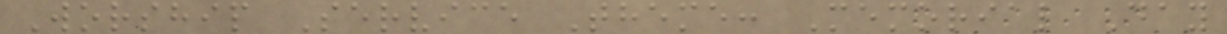Worship Service Theme: Memorial Day
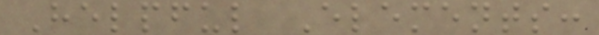Helpful Elements:
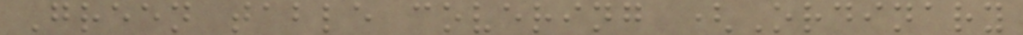Green table covering (Ordinary
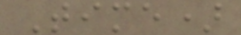Time)
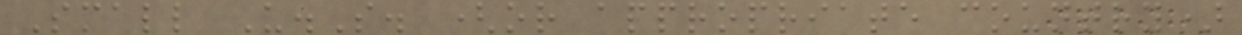Small U.S. (or appropriate country)
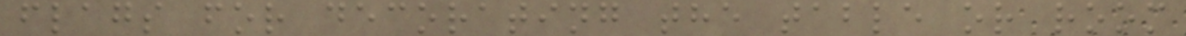flags for decorating the table or room
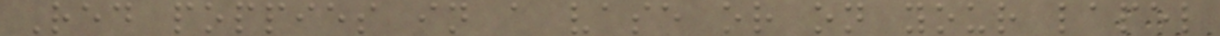Red poppies in a vase or on your lapel
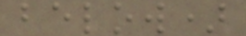below)
